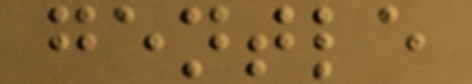gentle
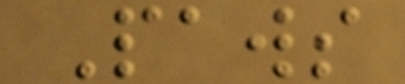Paws
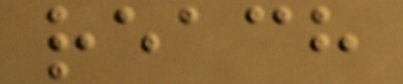reach
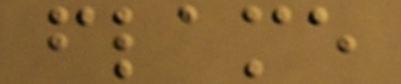flame
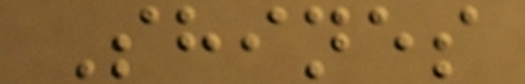Shines
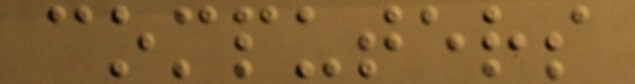computers
